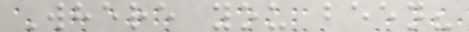Where you been?
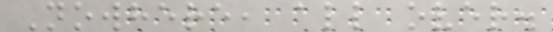Nowhere, all over.
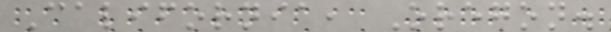California, Oregon.
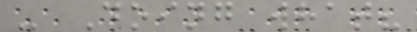- Doing what?
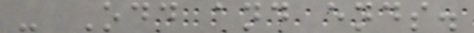- Odd and ends.
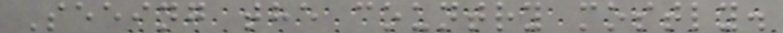Seeing the country mostly.
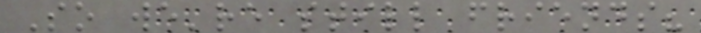So we're still friends?
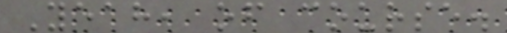Yeah, of course.
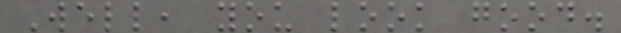Well, you look good.
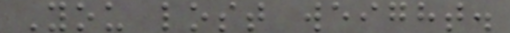You lost weight.
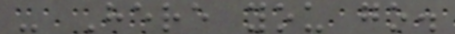- Here you go.
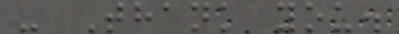- Thank you.
